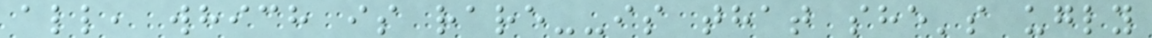all, which is rare--is that she's ugly
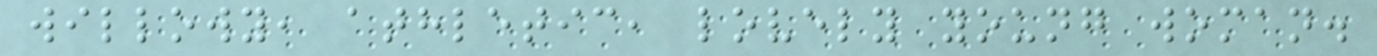willowy, athletic, lovely young woman.
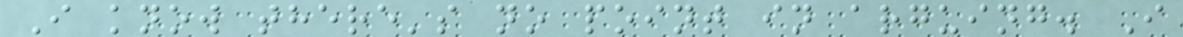I know there's no point in arguing. I
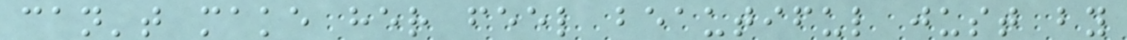can't make her feel beautiful just by
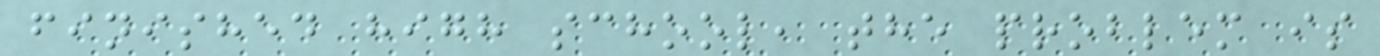finished high school, the problem is
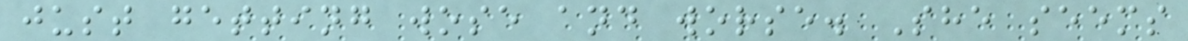just getting wose and worse. She seems
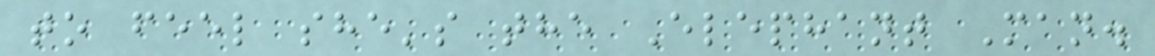to feel she's the Elephant Man.
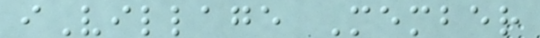iVillage Member
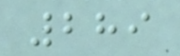289
